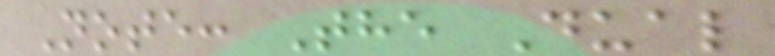Note: The Dual
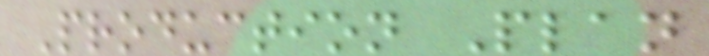Production Plan
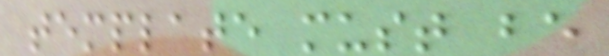template must be
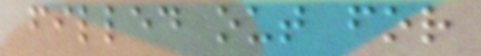filled out for
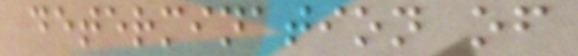determination of
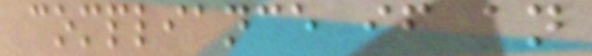compliance if an
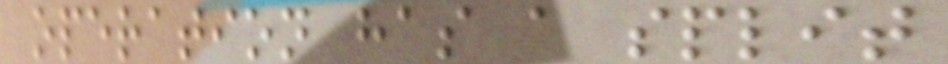operation has a split
